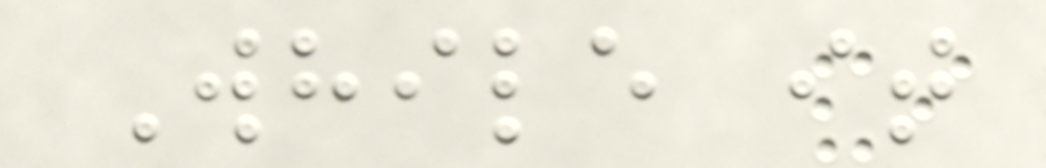While it
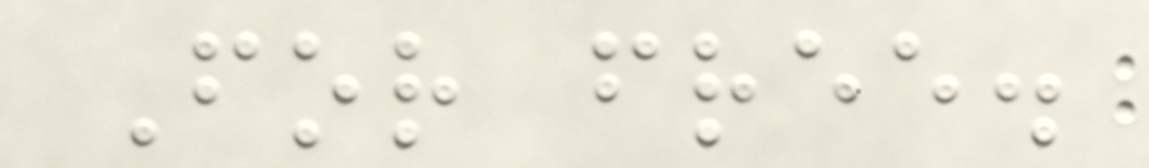For free.
